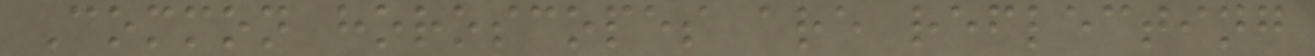Common horoscopes are reflecting
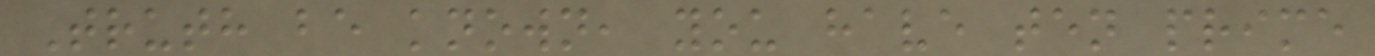Truth be known, you have ten prime
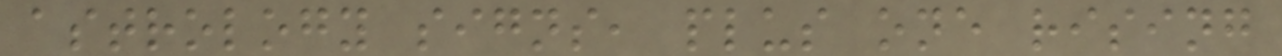astrology signs, plus one rising
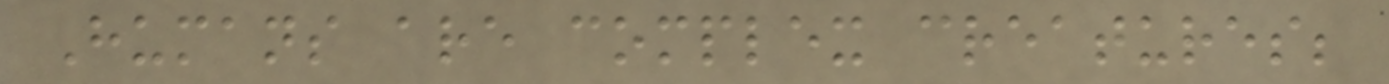Humans are complex creatures;
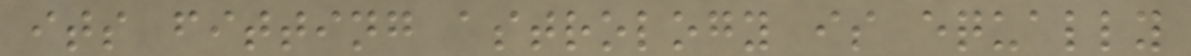its fitting astrology is equally
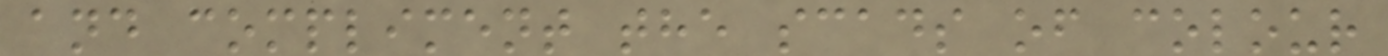and compliment the scads of colour
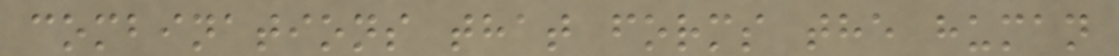combinations that forms the human
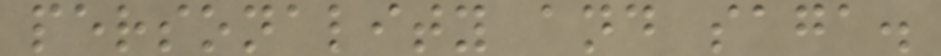personality and saga.
